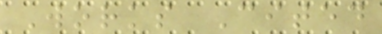Works Cited
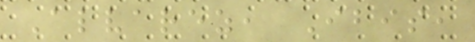Alvarez, Ibis,
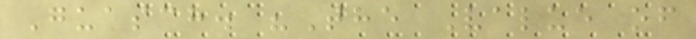Guasch. "The Value of
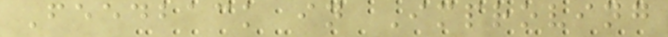Feedback in Improving
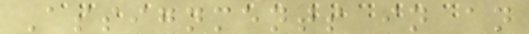Assignments in an
